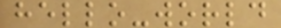hello-world
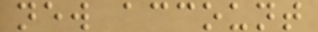new account
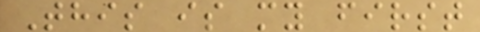This is my first
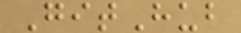GitHub
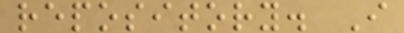repository. I
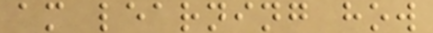am learning how
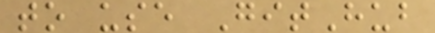to use GitHub
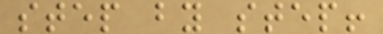step by step!
